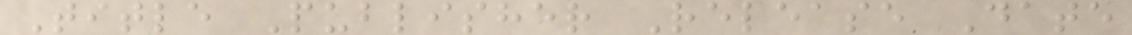Title Publisher Release Date
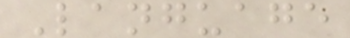Language
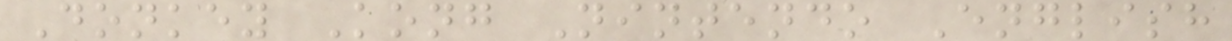Donkey Kong Nintendo English
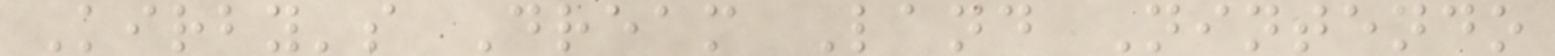Kirby's Dream Land Nintendo
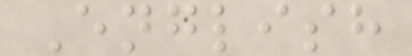English
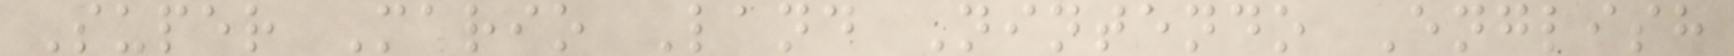Super Mario Land Nintendo English
